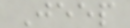Jeep
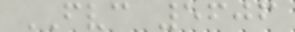FVC 5606
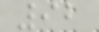92
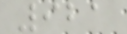921
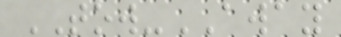TOW-AWAY
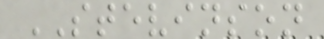STEVINSON
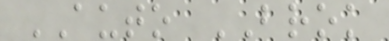AUTO BROK
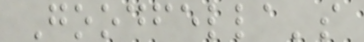Goodfella's
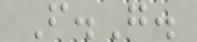F.G.
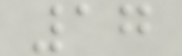17
